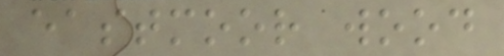eastmoor wood
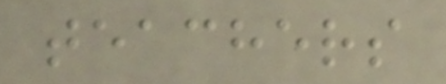teachers
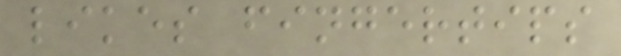likes fingertips
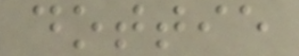dottie
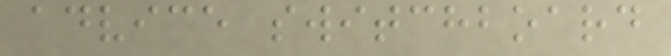advice switchboard
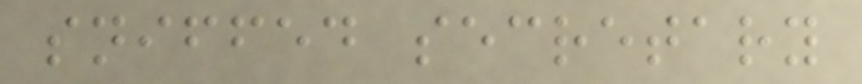sniffed secretary
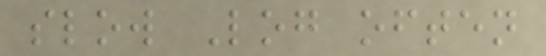slow Log often
